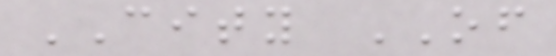CITY OF
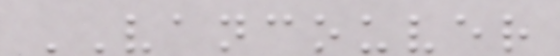VANCOUVER
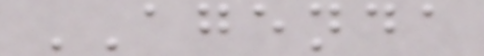AGENDA
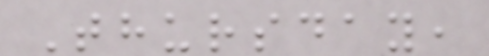Thursday,
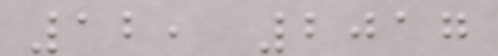12, 2017
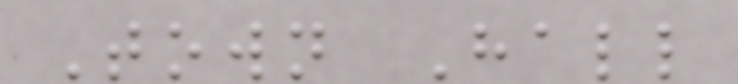Town Hall
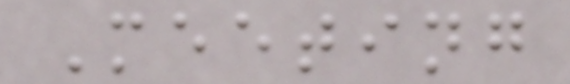Meeting
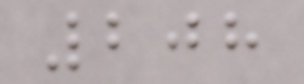208
